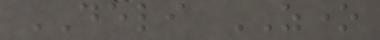DELI ZONE
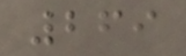269
